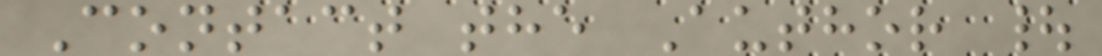Contact the Author |
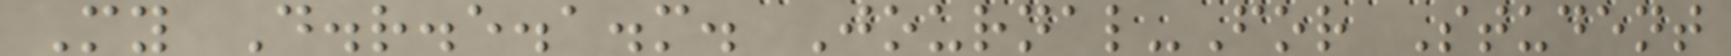My D.r.e.a.m. Journal-For Student
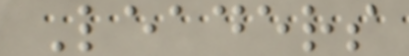Leaders
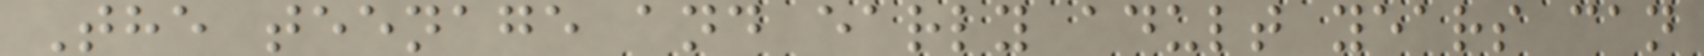The teenage and early adult years can
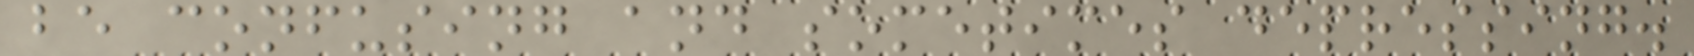be confusing and sometimes depressing.
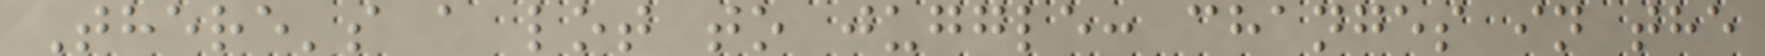There's a lot to juggle: changes in the
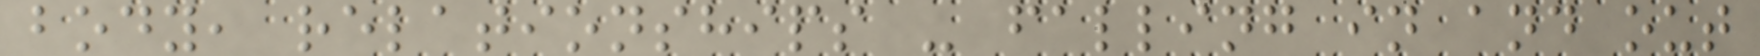body, relationships - falling in and out
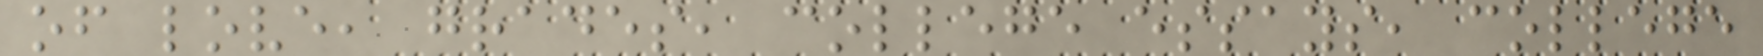of love, grades, college essays, college
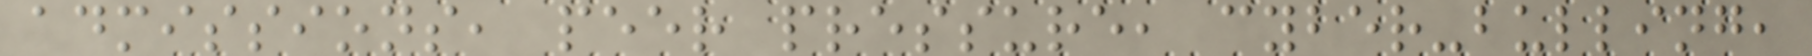admissions, peer pressure, cyber-bulling,
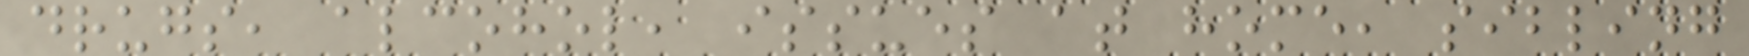drugs, alcohol, issues at home, sibling
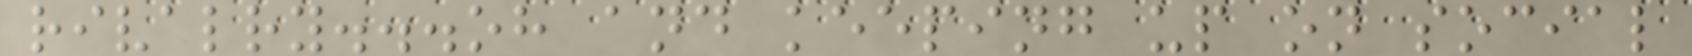rivalry...oh and keeping up on social
